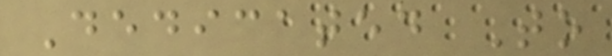Dedicated To
